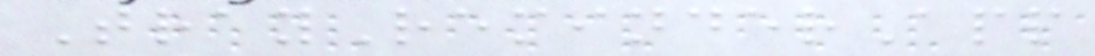TrayReminderApp
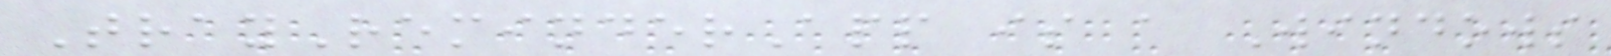TrayReminderApp is a Windows
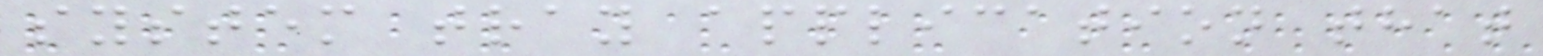system tray application that
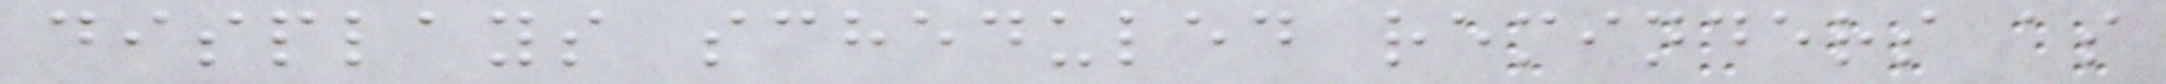displays scheduled reminders as
